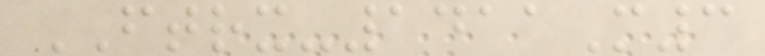FTRX-1411M3
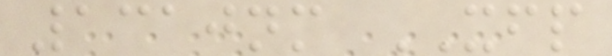1310nm XFP
